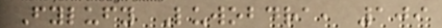Fylufy Luwobdra, 109
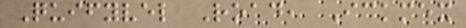Quifyvel Road, Ickmex
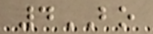4BO
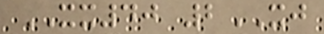XX40 2XJ
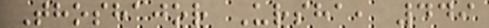Thoshajor Ursha, 449
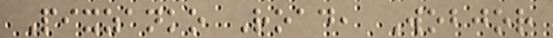Pixzanko Road, Wobjor
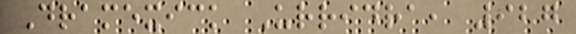Dramexick Urridra, 927
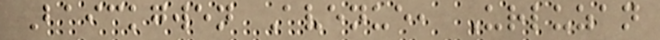Baickgwen Avenue, Urluzan
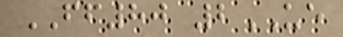FF80 2UE
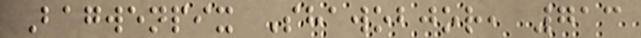Bagwenpix Shawobjor, 713
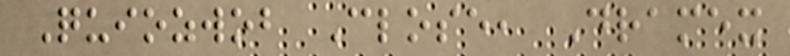Quiozwob Close, Dramex
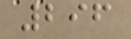296
